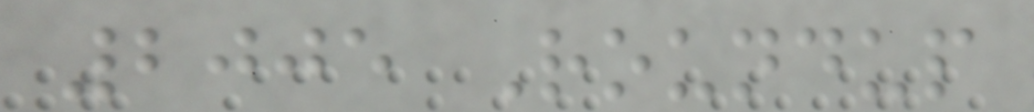2005 Roundup
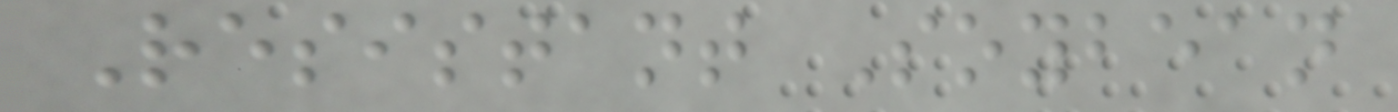Resistant Soybean
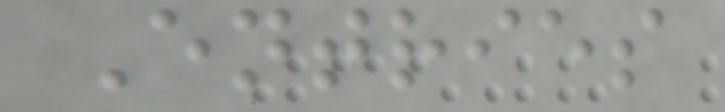Entries
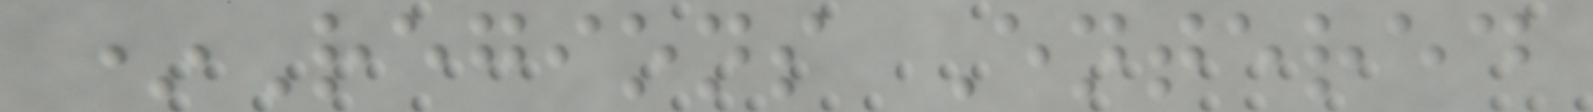*Regions Entered
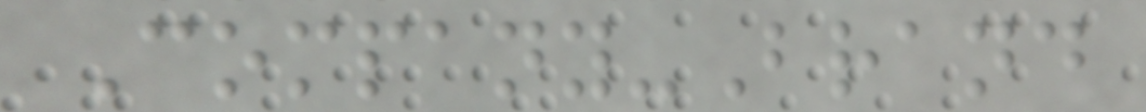Company-Brand
